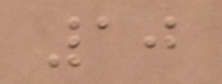10
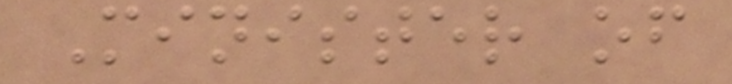Minister of
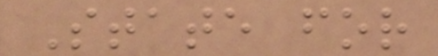State for
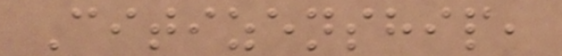Citizenship,
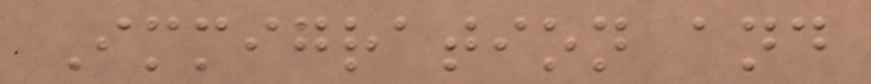Immigration and
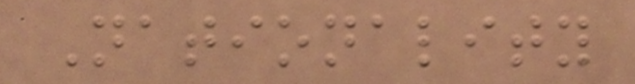Nationality
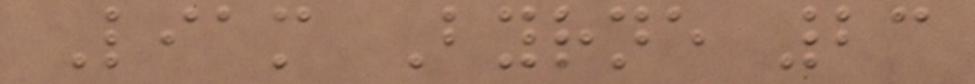Liam Byrne 23
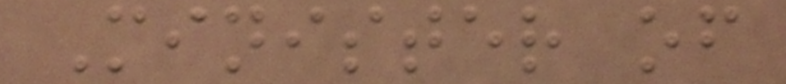Minister of
